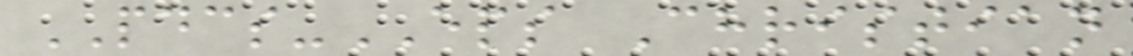PDCS-EPS Christian
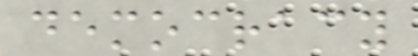democracy
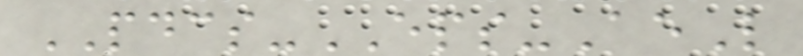PDCS-EPS-AeL
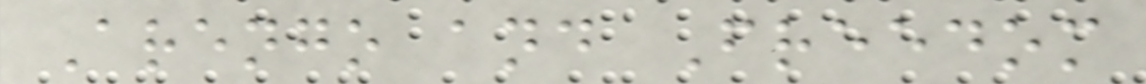Arengo and Freedom
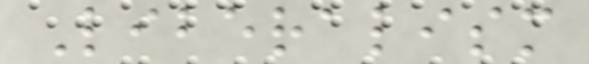Liberalism
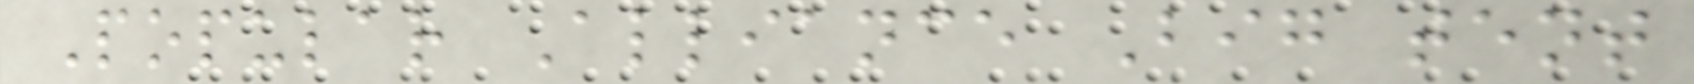Popular Alliance Big tent
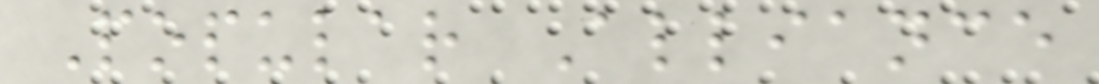Popular Alliance
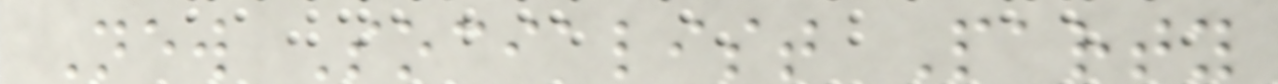New Socialist Party
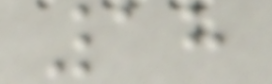18
